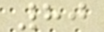80
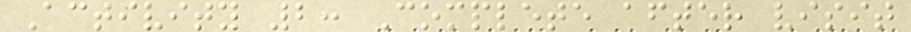Activity 2: Complete after visit
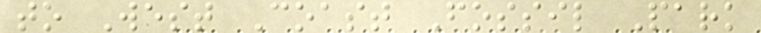to West Coast Fossil Park
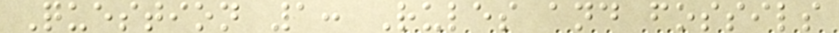Question 1: Rules and fossils
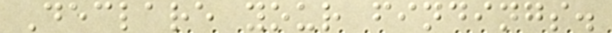Declare your findings.
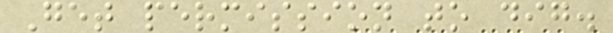Get permission to dig.
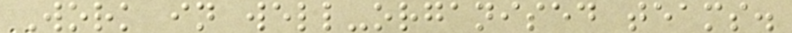Work in well-organised teams.
